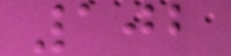102
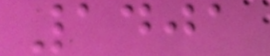1401
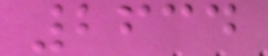2634
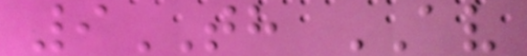9TH AV
